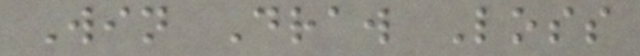Win Draw Loss
